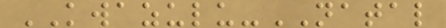KWAZULU-NATAL
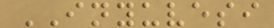INYUVESI
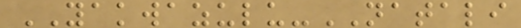YAKWAZULU-NATALI
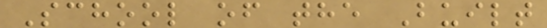School of the Built
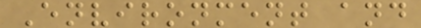Environment and
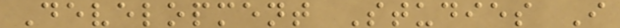Development Studies I
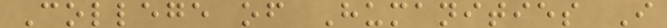College of Humanities I
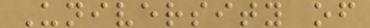University of
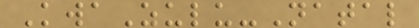KwaZulu-Natal
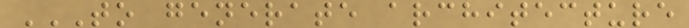TO GENERATE ARCHITECTURE
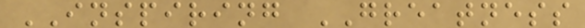INSPIRING GREATNESS
